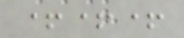+++
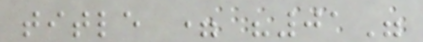title = "01"
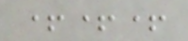+++
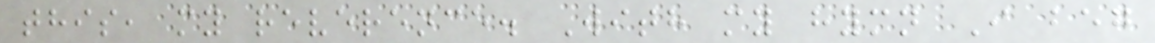this, my reverence. With my hymn I beg
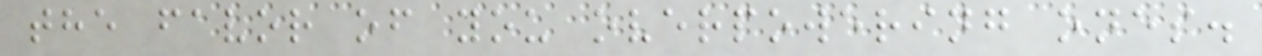the favor of you overpowering ones.
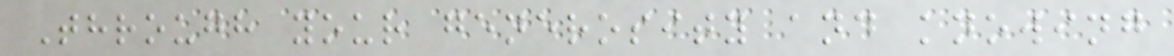Through your generosity and knowing
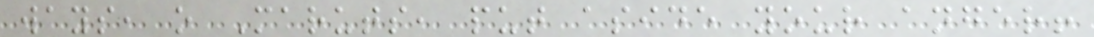ways, o Maruts, put aside your anger!
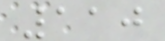110
